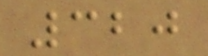320
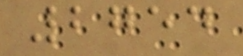2754
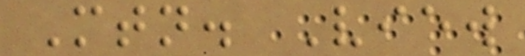Mtn. View
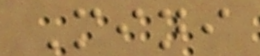Mini
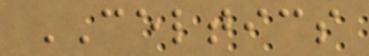CELTICS
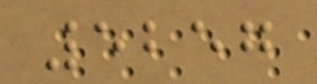5257
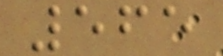565
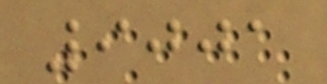9001
